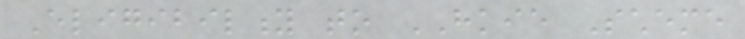Eligibility to HKIE Scheme
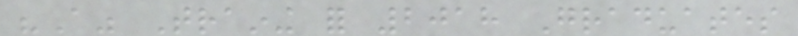"A" Training for 2018 Graduates
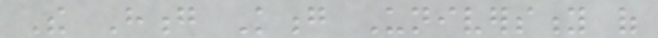The Hong Kong University of
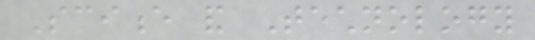Science and Technology
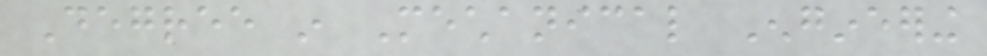Degree in Mechanical Engineering
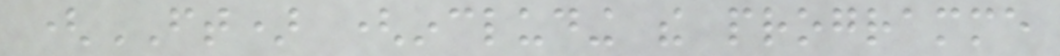(FT) (including the programme
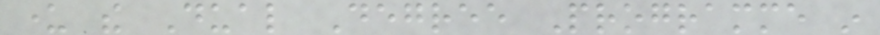under the Dual Degree Programme in
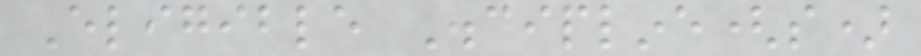Eligible Discipline(s)
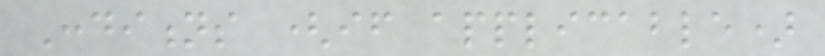Conditions (if applicable)
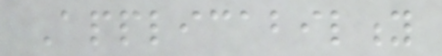Applicability
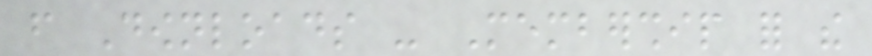from Downloads - Membership for the
